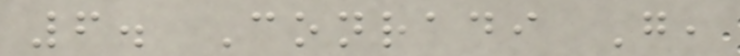6. Conradi G,
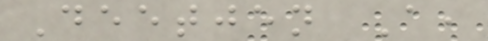Deetjen A,
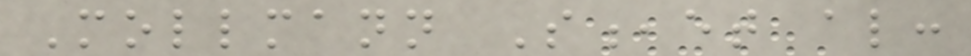Mollmann S,et al:
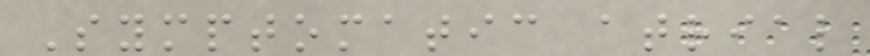Symptomatic atrial
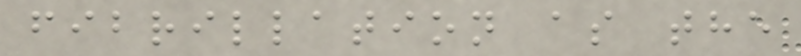fibrillation as the
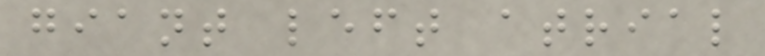giant left atrial
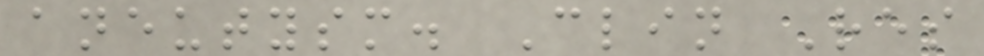aneutysm. Clin Res
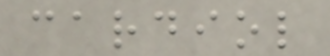cardiol
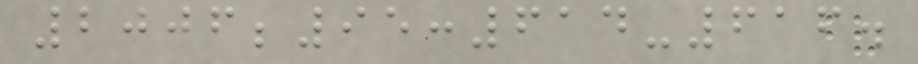2006;95:614-616.
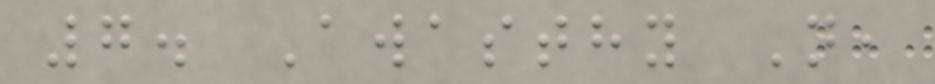7. Awasthy N,
